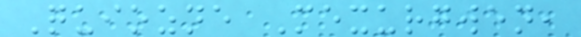Quiozne Mexurgwen,
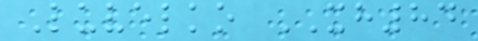Luvelko XH84
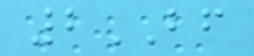2BF
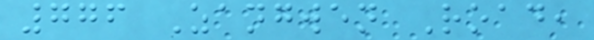776 Zangwen Road,
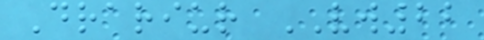Drariur VW22
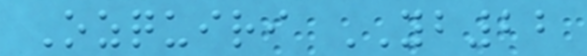Ozquiri YB22
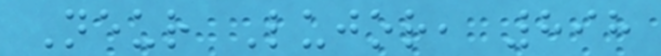Neur Lujor, 898
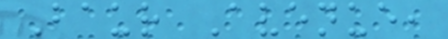Baur Avenue,
